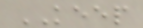KEEP
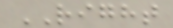RIGHT
